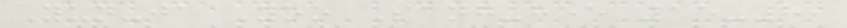Yun-ja Yoo Sang-hee 15-8,
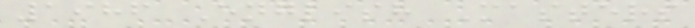1986 English Masters
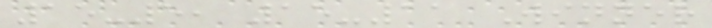15-5, 15-11 Winner
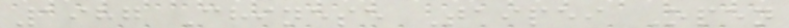1987 Chinese Taipei Open
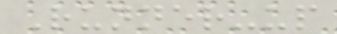Runner-up
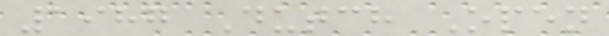1987 Dutch Open
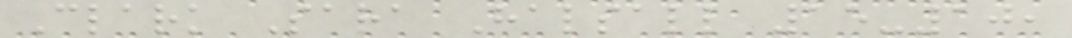Clark Sara Halsall 15-10,
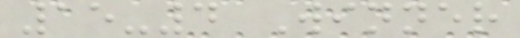15-4 Winner
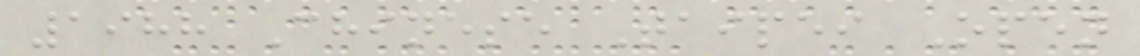1988 Chinese Taipei Open
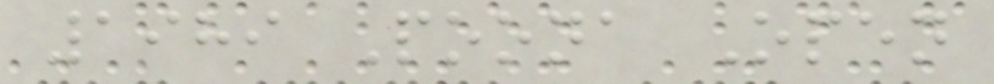1989 Poona Open
